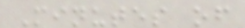Minutes of
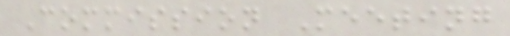Commission Meeting
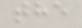the
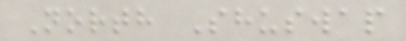North Shuswap
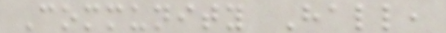Community Hall,
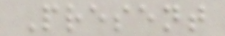Present
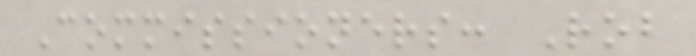Commissioners: Rob
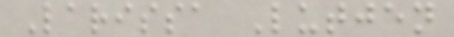Larissa Lutjen
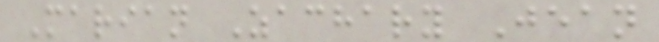Marian Zachary Jean
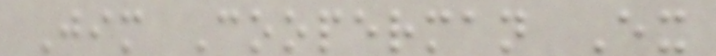Jim Cooperman Ex
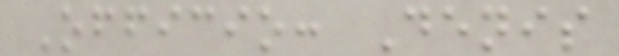Officio: Denis
